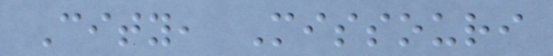City, Missouri
